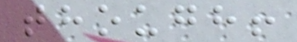though!
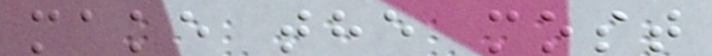make the most
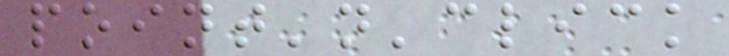point'n'click
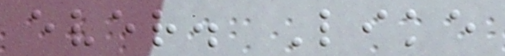ever. Like
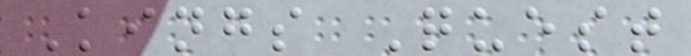Kings Quest
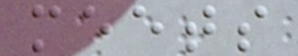meets
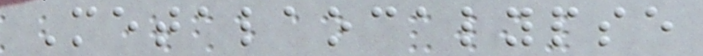Metalaocalypse
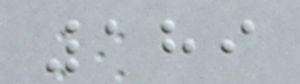189
